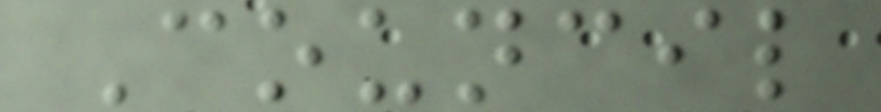Council
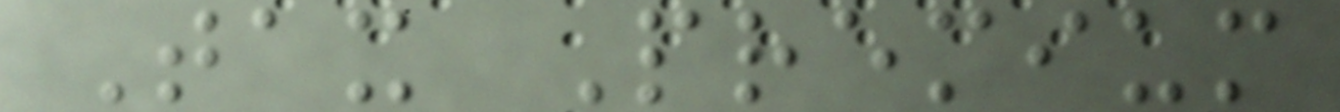Tax Premium
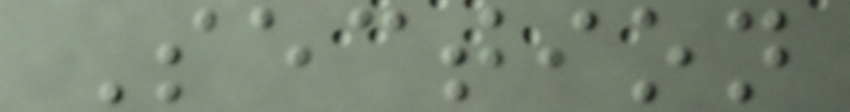Section
